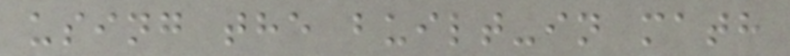using the built-in math
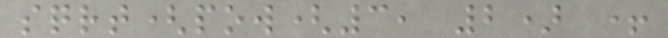sqrt(pow(3, 2) +
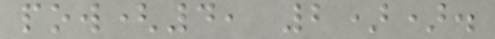pow(4, 2)).
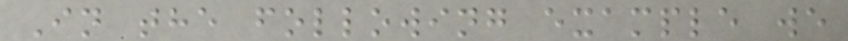In the following example we
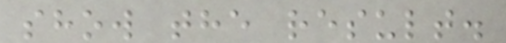show the result.
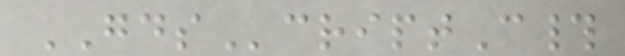GDScriptC#
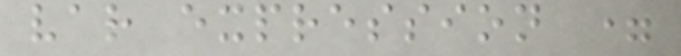var expression =
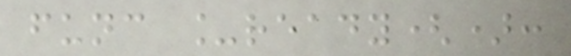func _ready():
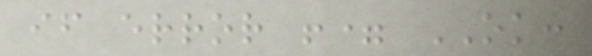if error != OK:
